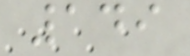149
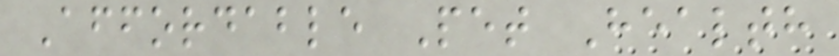Affordable Pet Health
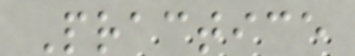Practice
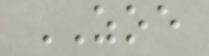ZOE
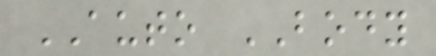AUTO BODY
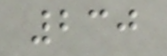230
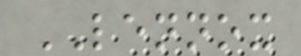LENNOX
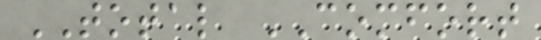TOTAL COMFORT
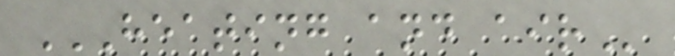HEATING AND AIR
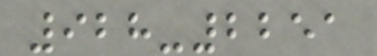928-2251
